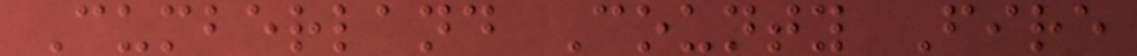Cumberland County Fire
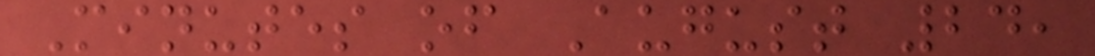Minutes of August 24,
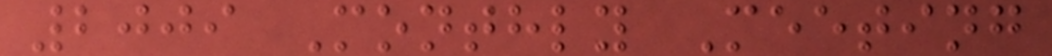2009 Monthly Meeting
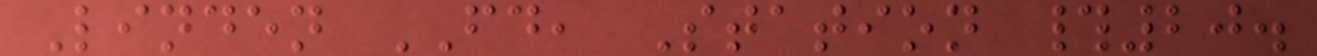Linden FD, Station #20.
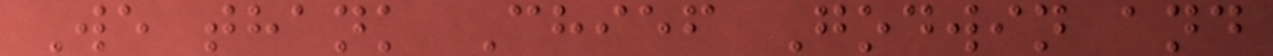We thank Chief Godwin and
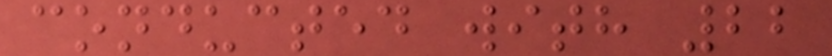conducted with 22
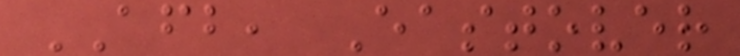AFB, Eastover
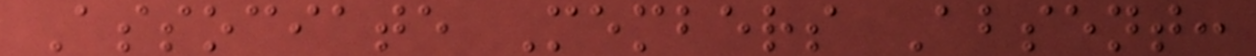Associate Members Absent:
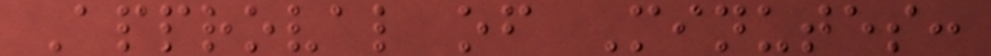Approval of Minutes:
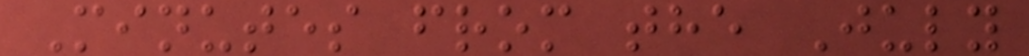Minutes from the July
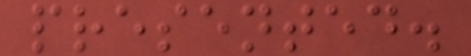presented.
